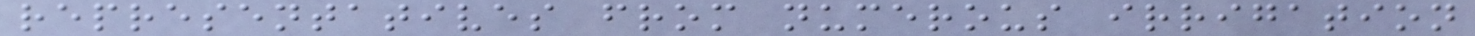representatives from numerous irrigation
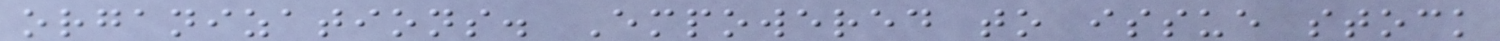organizations. Empowered to issue stock
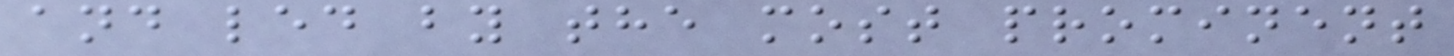and led by the most prominent
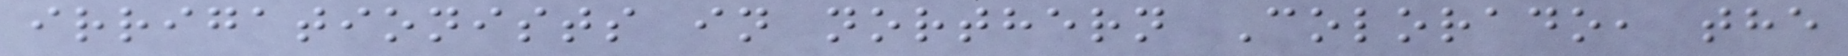irrigationists in northern Colorado, the
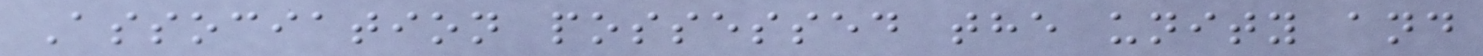Association possessed the unity and
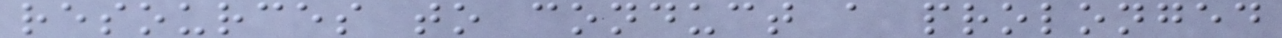resources to conduct a prolonged
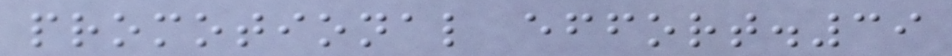promotional effort.39
